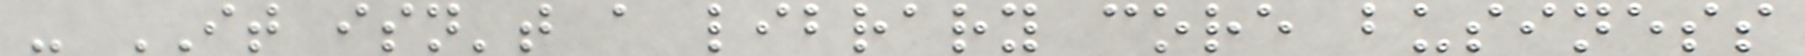- IT isn't a library core business
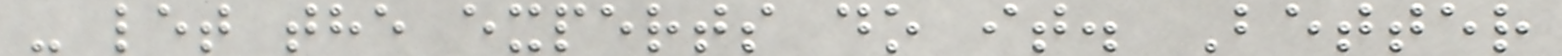- let the experts do it. Better
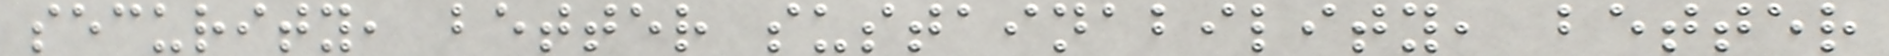security, better sustainability, better
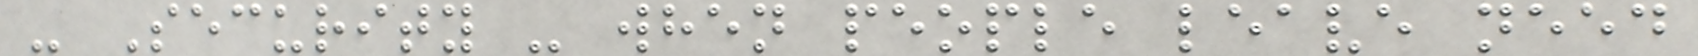- Security - when people leave need
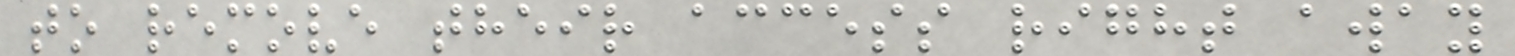to remove their access right away
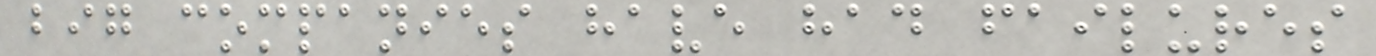big companies have had failures
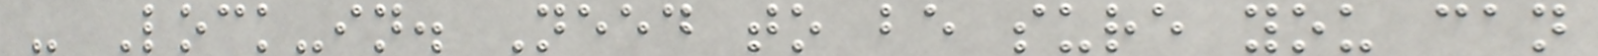- Lock-in. Need to be sure you can
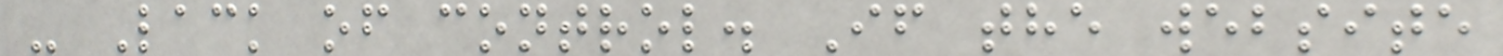- Lack of control. If the website
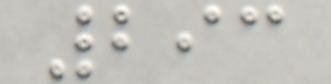293
